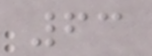63
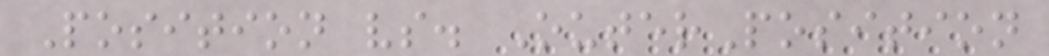Position vs. OuterPosition
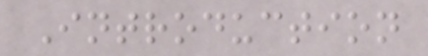Introduction
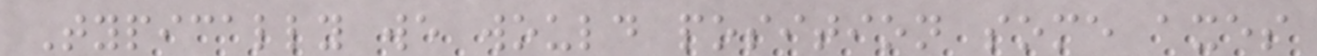Typically we would position some axes
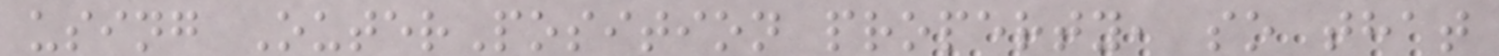using OuterPosition property, so that
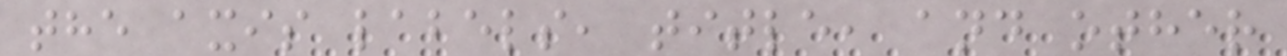the axis labels, title, and other
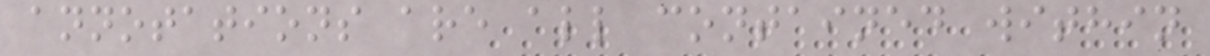annotations are all contained within
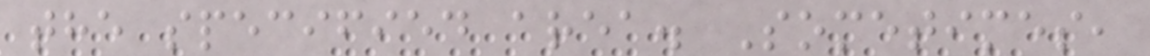the specified area. Sometimes,
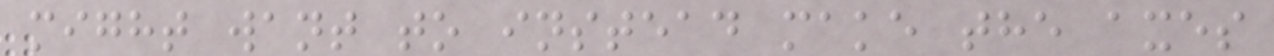might want to instead make the axes
